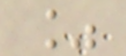%
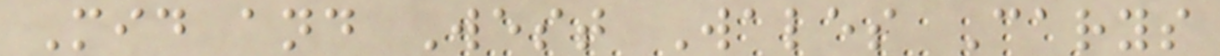Mid and West Wales Carys
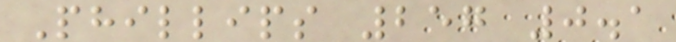Phillips 257 0.1
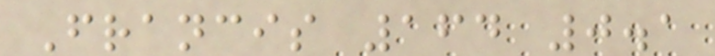Francis 164 0.1
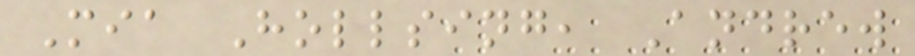Mia Hollsing, Andrew
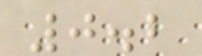0.2
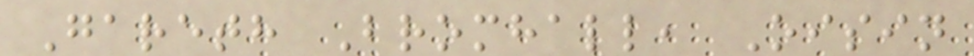Gareth Bromhall, Oisin
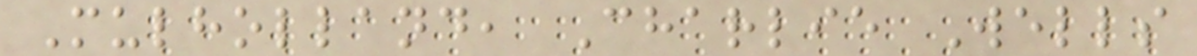Mulholland, Charlie Wells
